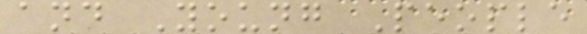and Young People
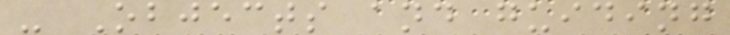- Objects and guiding
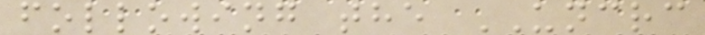following the UNCRC
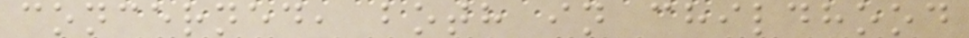concerned, both in childhood
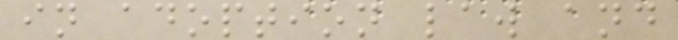in adoption law and
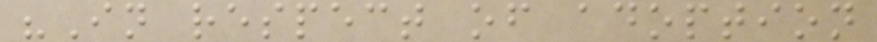"In respect of adoption
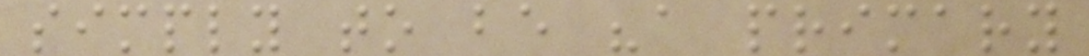simply to be "a primary
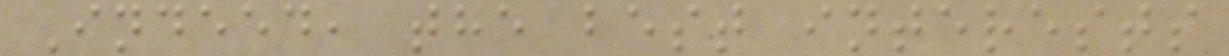Indeed, the best interests
